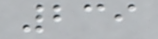239
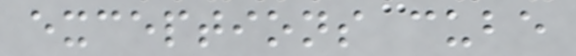exceptions cube
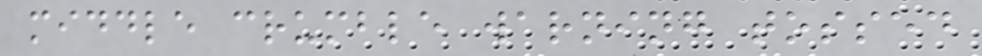middle crumble warning tossed
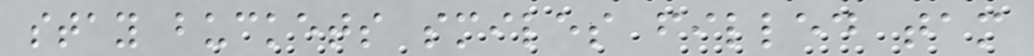stay buckets smiles filled tam
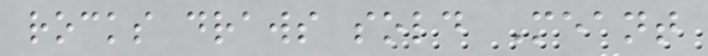rocks draws sold Meant
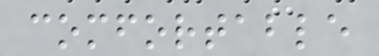comfortable
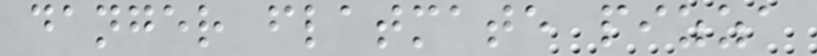danger flatmate pizza
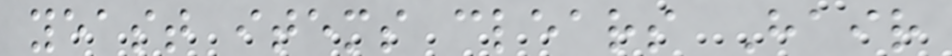yeast items clears Hair
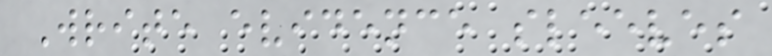Write evidence sleeves
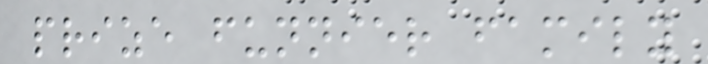prize funnier family
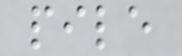pile
